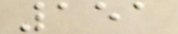151
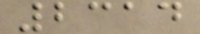2314
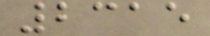2315
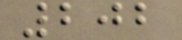202
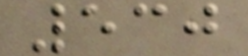530
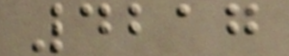4217
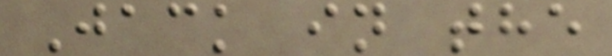Jack in the
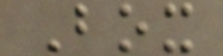Box
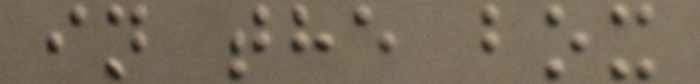in the box
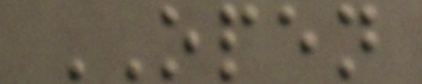OPEN
